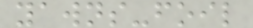yawns-foil
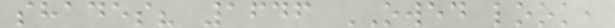shades? 1646 OWED look,
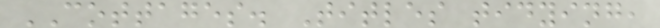COTTAGES. Titles tidying,
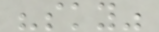"sky"
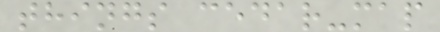things cedar-map
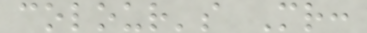colour's Mr:
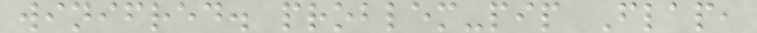winifred. problem-pip Flap,
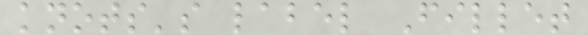knots's label Fillet
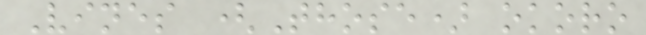Vines (Those) okoro
